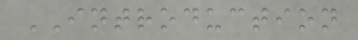INTRODUCTION
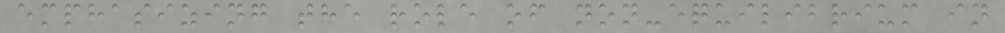emphasizing the role of non-equilibrium in
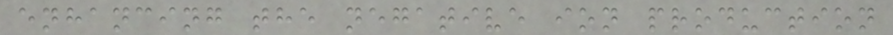enhancing the negative ion production
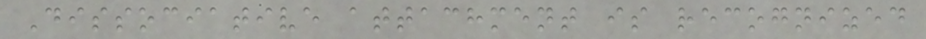Dissociative attachment is recognized
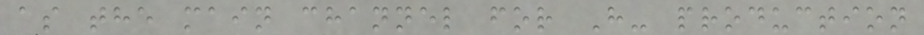as the main channel for H- production
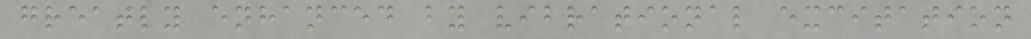greatly enhanced by vibrational excitation
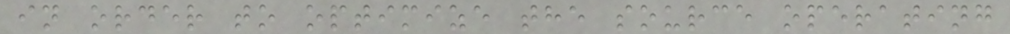in order to optimize the source operating
